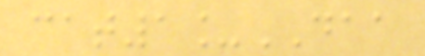cat1_DAA
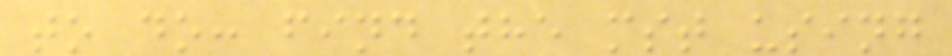to do: find the mst using
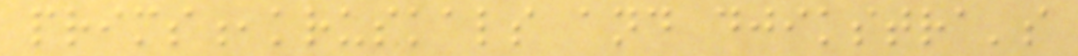prims,kruskals and djikstra's
